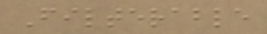Filterable
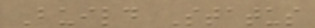Build Status
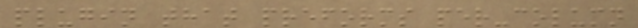plugin that preforms per-column
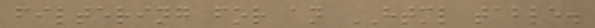filtering for an HTML table.
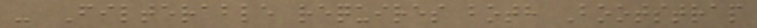- Filterable requires both Bootstrap
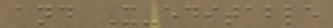and X-editable
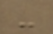-
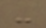-
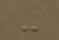-
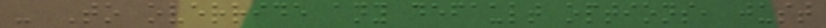- To override any default options, just
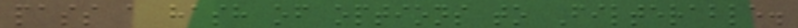pass a hash of options to Filterable.
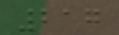217
